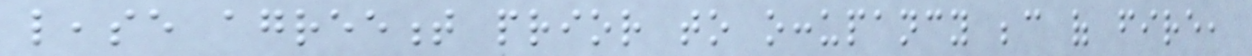lease agreement prior to occupancy because of fire,
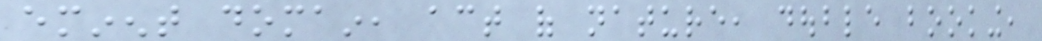eminent domain, act of nature, double booking,
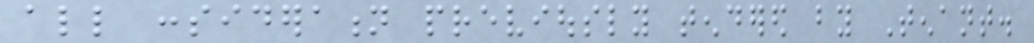all consideration previously tendered by Tenant.
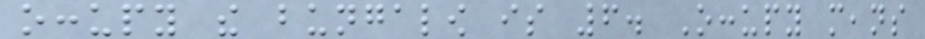occupy the bungalow is 6. Occupy means
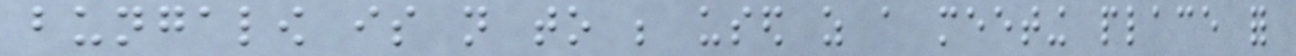bungalow is not to be used as a meeting place for
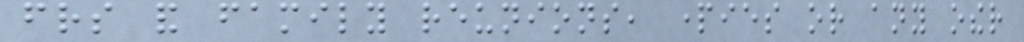friends and family reunions, parties or any other
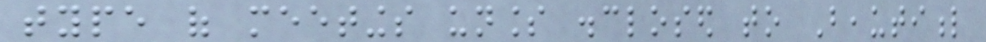type of meetings unless disclosed to Beautiful
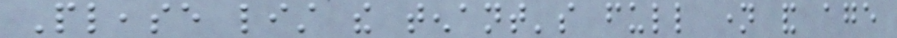Please list the tenant's full name and age
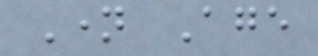Name Age
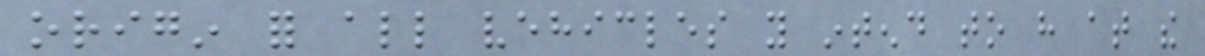origin for all vehicles you intend to have at the
